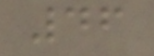46
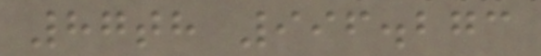87th 996.273
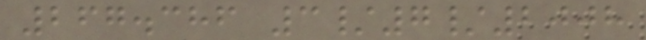267.386 3/7/2008
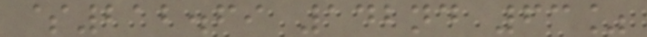$212.69 142nd 63%
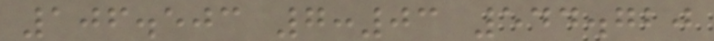106.503 7:03 544.720
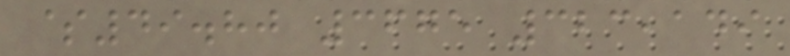$49.80 3675 323,149
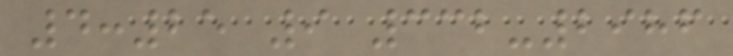4:25 9 332-2986
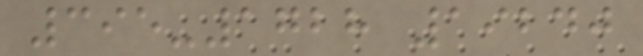395-1728 19240
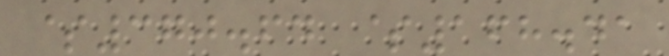$370.64 $168.41
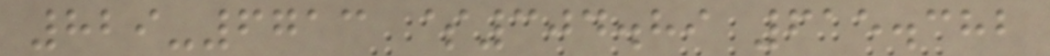829-6713 $304.89 615.382
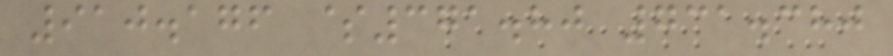910.176 $371.80 731.380
